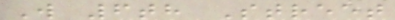W 6th Street
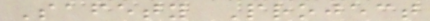Safety Project
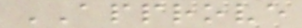APPROVE
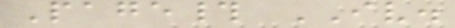Page# IV.
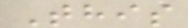This
